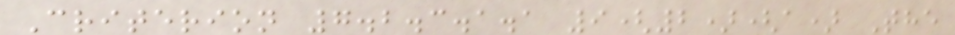Criterion 7.2.3.1.1 9(2)(a) The
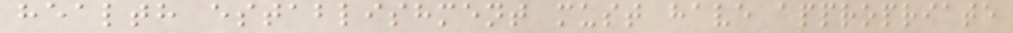health establishment must have appropriate
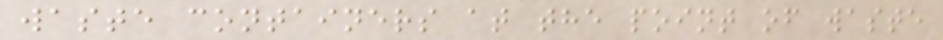waste containers at the point of waste
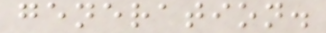generation.
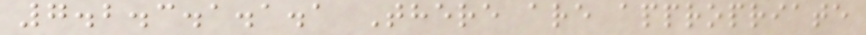7.2.3.1.1.1 There are appropriate
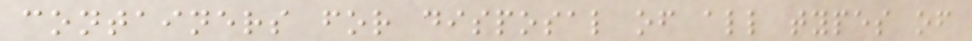containers for disposal of all types of
